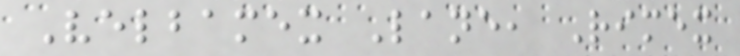Velbamex Lane, Rimex
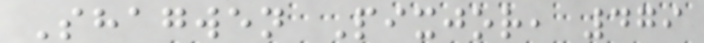Shagwen Pixjor, 479
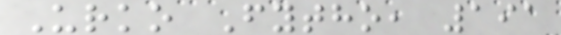Urko Fytho, 191
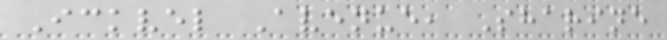Ickvel Avenue, Sharine
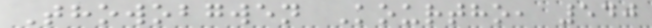Thowobgwen Kourtho, 540
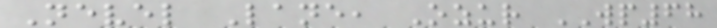Nevel Lane, Ozur WP68
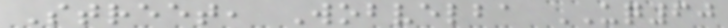Street, Wobvelba UQ60
